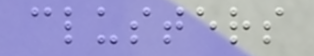clusters
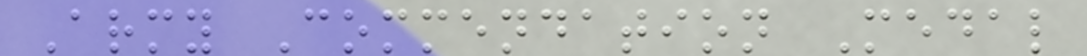Army Commendation Medal
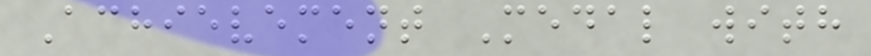Achievement Medal with
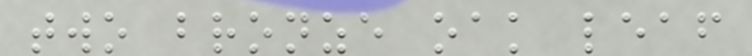two bronze oak leaf
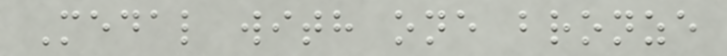Medal with one bronze
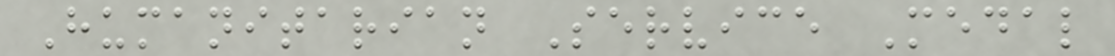Humanitarian Service Medal
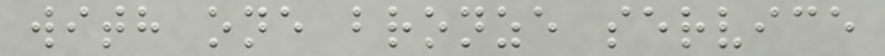with one bronze service
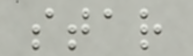star
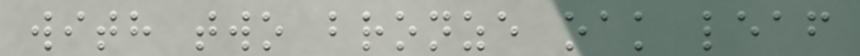with two bronze oak leaf
